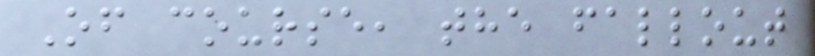Of course, the fallout
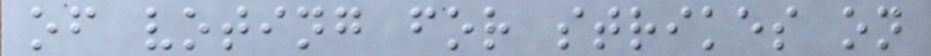of voting for strikes on
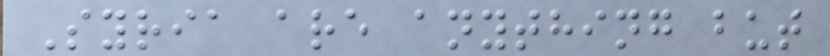Syria are anything but
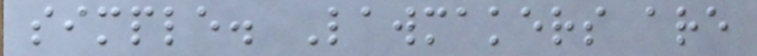simple. Lawmakers are
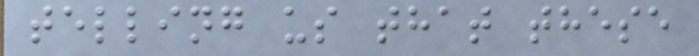telling us that these
